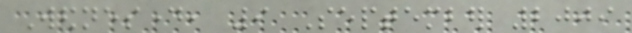Wednesday, 9 September 2009
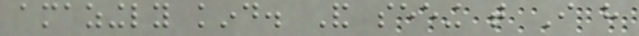amazingly kind. And seeing that I have
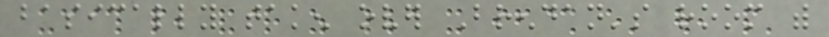basically taken over Brendan's room with
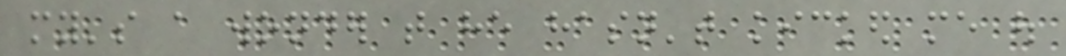my's a wonder that he hasn't kicked me out
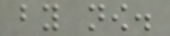by now.
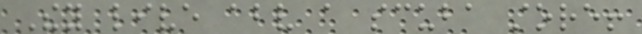They live above a scuba store!
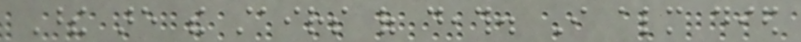These are the stairs of death. I almost died
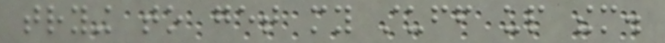trying to get my stuff up them.
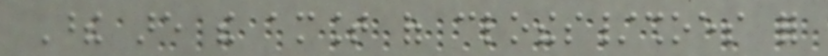These are the amount of clothes/shoes for
